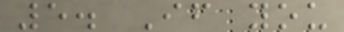5. If you
